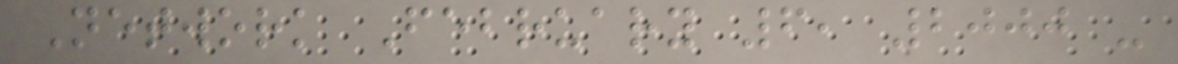Network February 6, 2000 -
